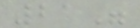21"
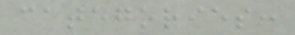categories:
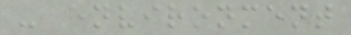- environment
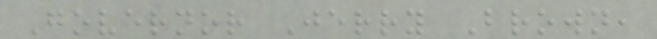Governor Jerry Brown,
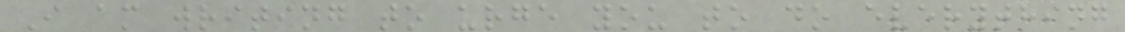I am writing to urge you to do everything
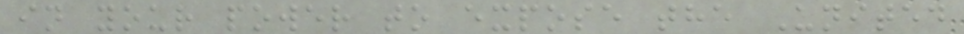in your power to expose the United
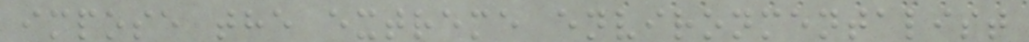impose the extreme environmentalist
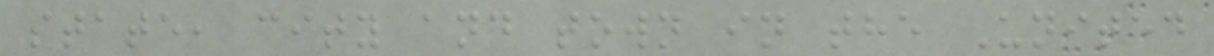state, city and town in the United
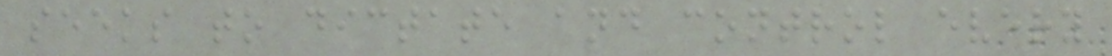seeks to dictate and control every
